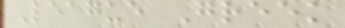League Greek
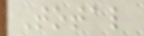Total
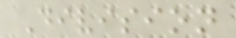Division
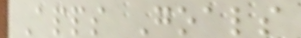Apps Goals
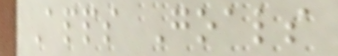Apps Goals
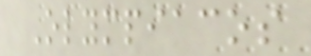Olympiacos
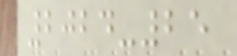2024-25
